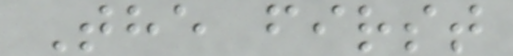The first
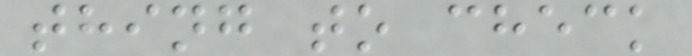thing to check
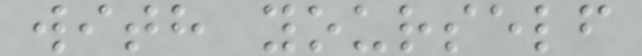with yourself
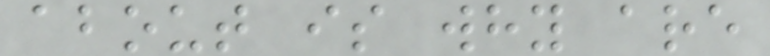about is why are
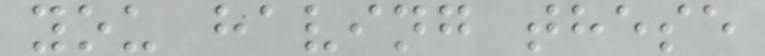you having these
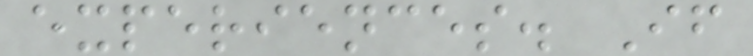experiences. If
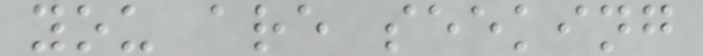you are seeking
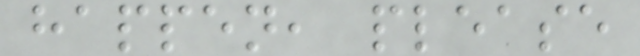happen, please
